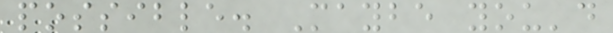possible. Maybe you'd
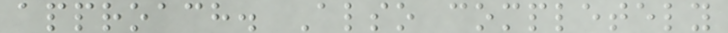approach. Also completely
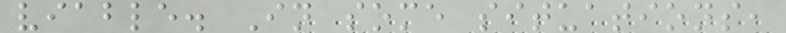viable. In some situations,
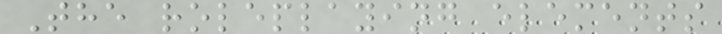The roleplaying elements
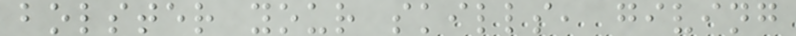bolster your skills, giving
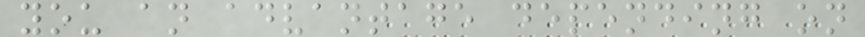you an advantage depending on
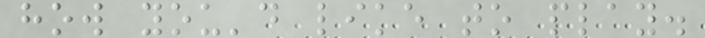how you'd like to play.
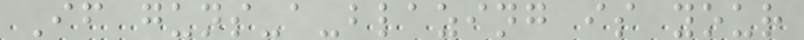If guns-a-blazing is your
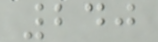240
